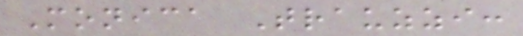Monica Trauzzi:
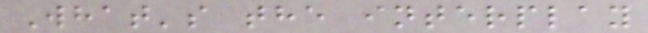What's the interplay
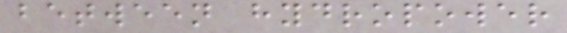between hydropower
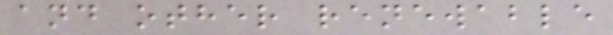and other renewable
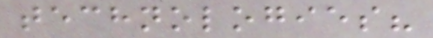technologies?
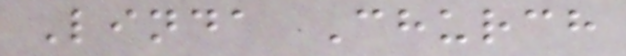Linda Church
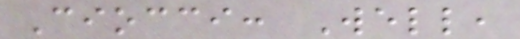Ciocci: Well,
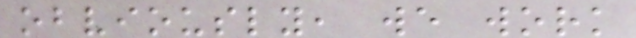obviously, we work
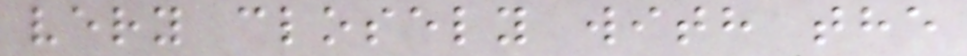very closely with the
